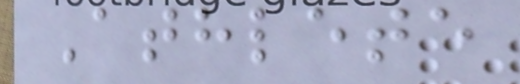Athlete
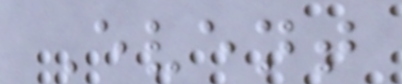Event
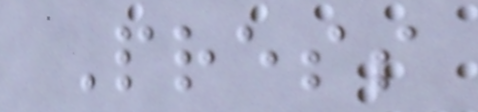Press
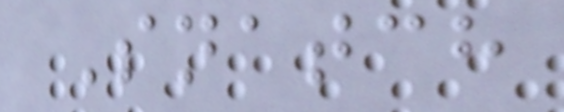Snatch
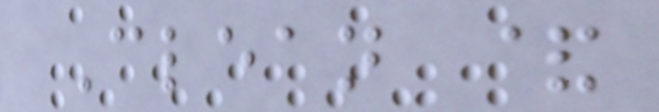Clean &
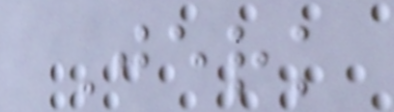Jerk
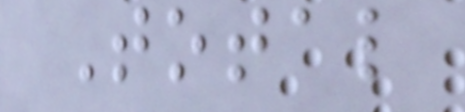Total
